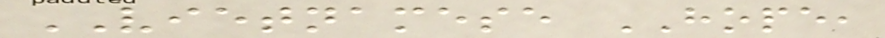VIETNAMESE HOPE,
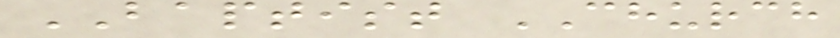BAPTIST CHURCH
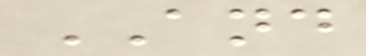AND
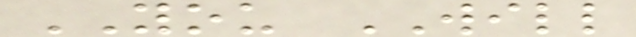YOU WILL
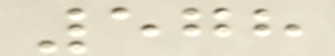578
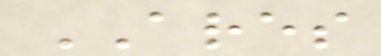ARES
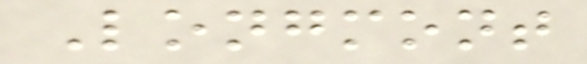Longmont
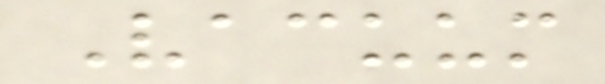Vacuum
